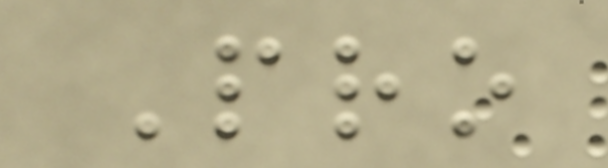Pro
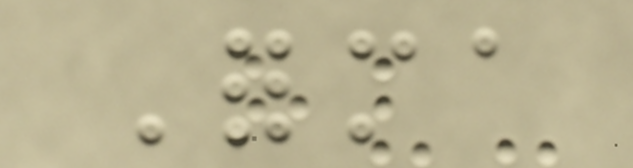Forma
